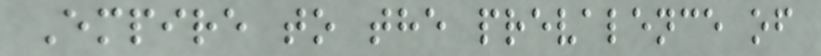Empire to the prevalence of
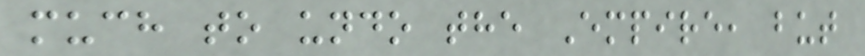much to undo the Empire, but
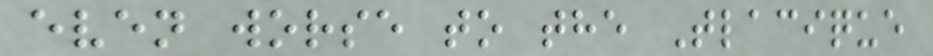even worse to the Tlacique
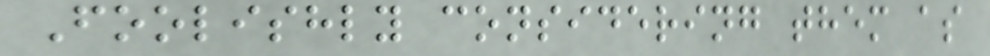Foolishly considering them as
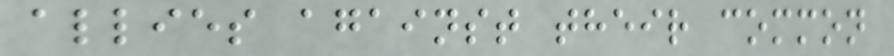allies against their common
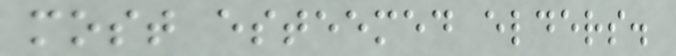most esteemed elders.
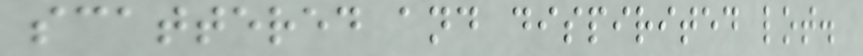scattered and dispirited lot.
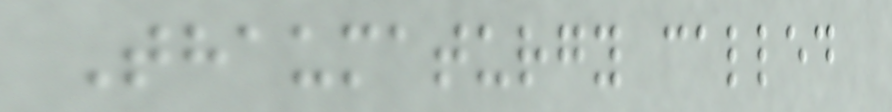Thaumaturgy called
